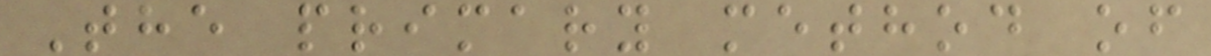The primary method of
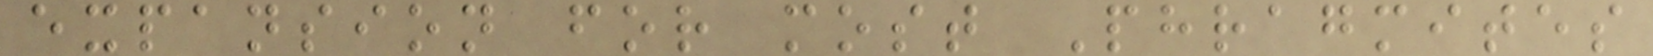expansion for most Phragmites
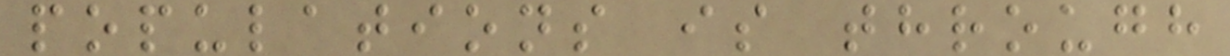populations is through
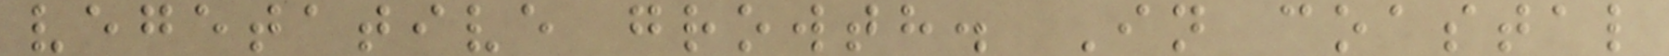vegetative growth. In coastal
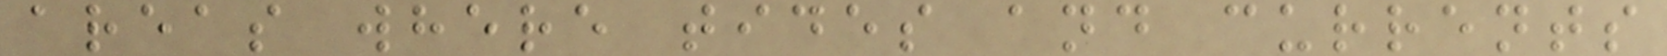areas where tides and currents
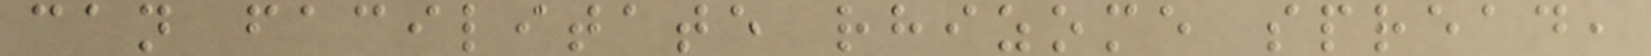can facilitate rhizome spread,
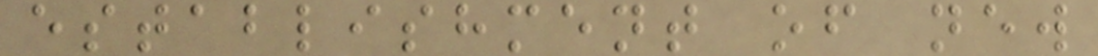establishment of new
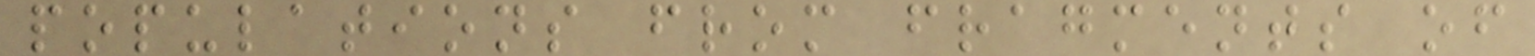populations from fragments of
